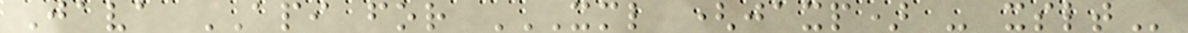Java API for XML (JAXP) - XSLT
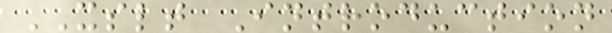XSLT Introduction
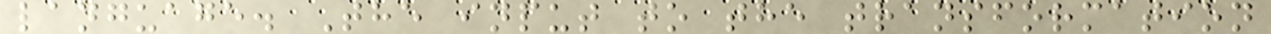language. The input to the transformation
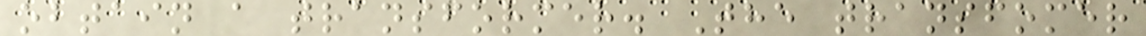obtain a transformer. The transfomer
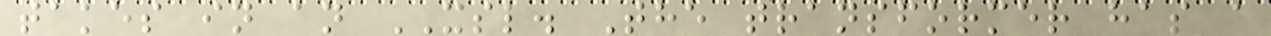takes in an XSL. The transformer has a
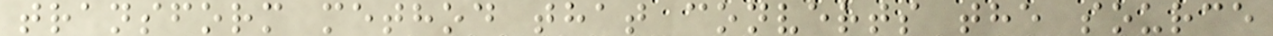transform method that converts the source
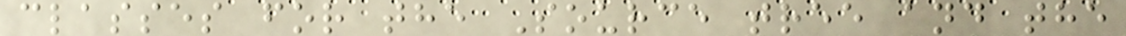classes for the Source tree and the
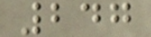247
